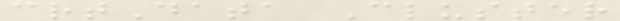crtData Cluster
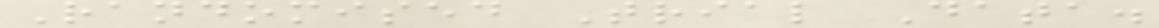Randomised Trial Data.
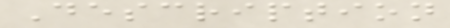Description
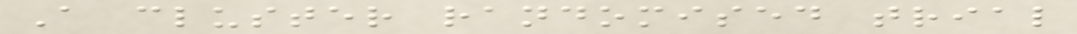A cluster randomised trial
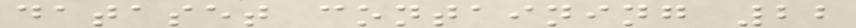dataset containing 22
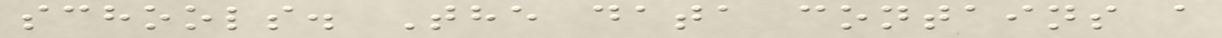schools. The data contains a
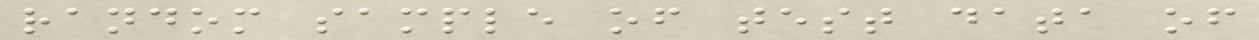random sample of test data of
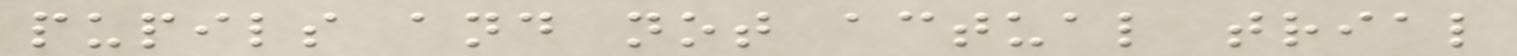pupils and not actual trial
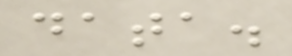data.
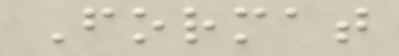Format
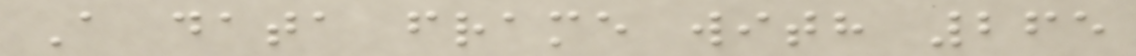A data frame with 265
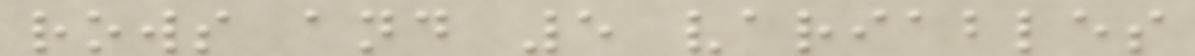rows and 5 variables
